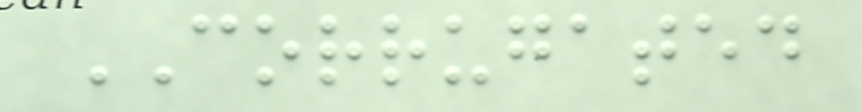CORRUGATED
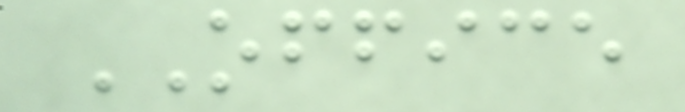OFFICE
